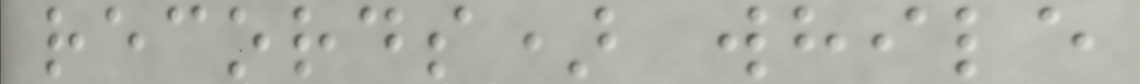records) while
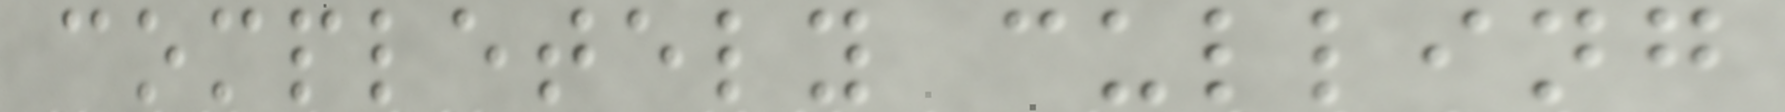completely culling
